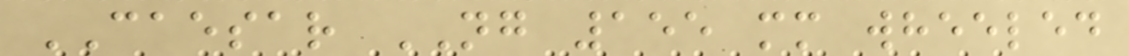CAESAR NG 155 mm wheeled
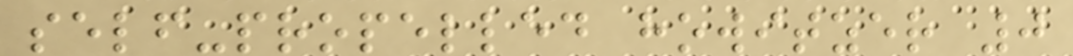self-propelled howitzer 0
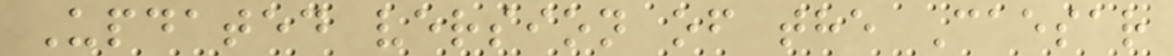Updated version of the Caesar
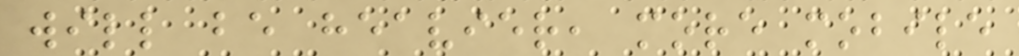will be heavier, more mobile
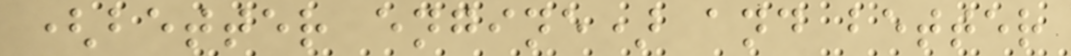(better engine) and better
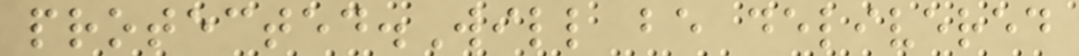protected.Will be delivered
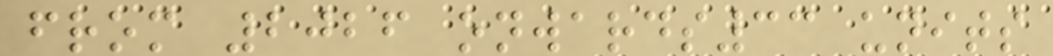from 2026 onwards33 units
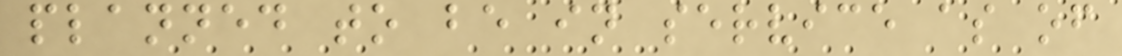planned to be in service as of
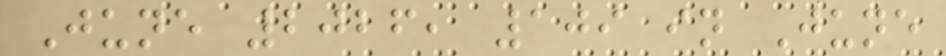June 2026, 109 in June
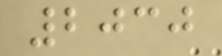2030
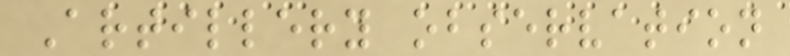Artillery observation
